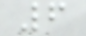6
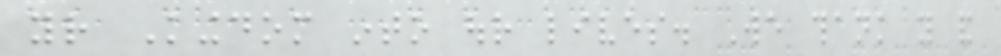your Kingdom into our lives. We thank you and
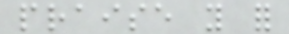praise you for
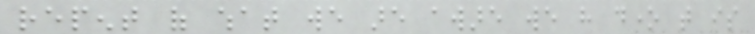repent of what we are aware we have done that is
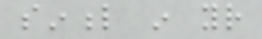sinful in your
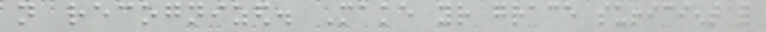not recognized. Make your grace sufficient for
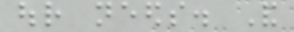our needs. And
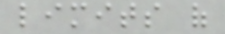limits of
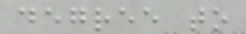degree to
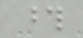those
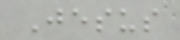Jesus
